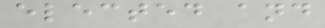elected and
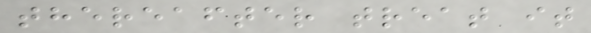thereafter treat it
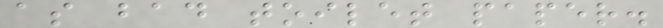as bad toilet paper.
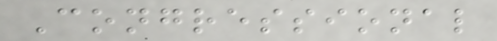Congressional
